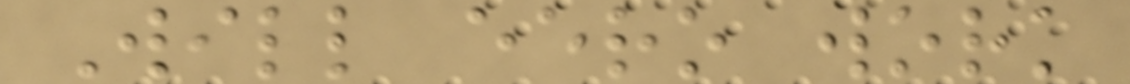Will eero work
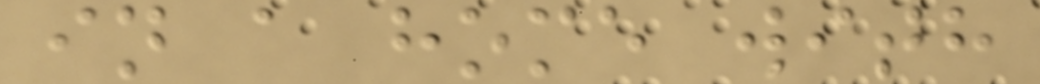in a home with
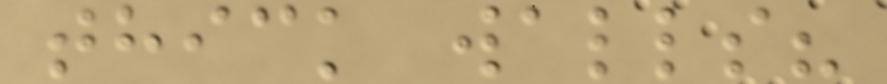thick walls?
